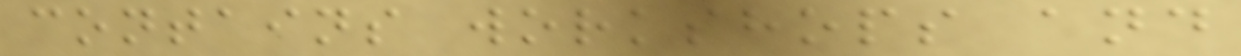contains workshops and
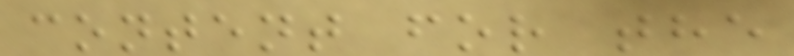content for the
